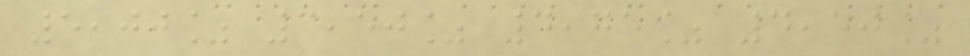5,00% 3,50% 4,75% 4,50%
